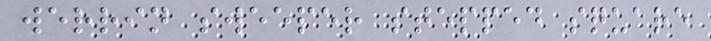werrin sweeper stepped square
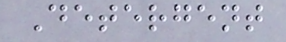Detergent
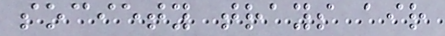society trays air
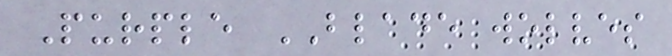Purple BLADE wolves
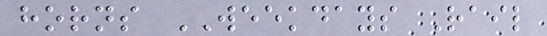horns WEEKDAYS Rail
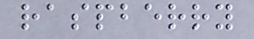raspberry
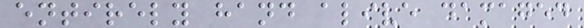entirely hand alive damaged
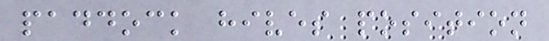paddock hives position
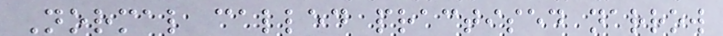Normal called practised narrow
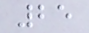25
